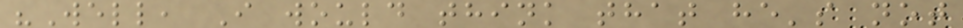"Well, I would think that he's not
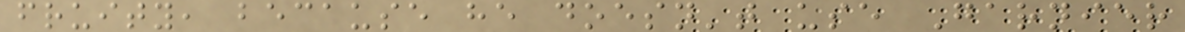fruity, because he doesn't use Garnier
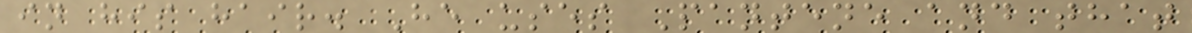in his hair. He uses Pantene and that
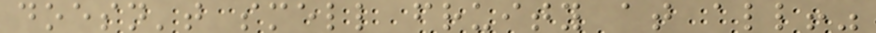doesn't smell fruity at all!"
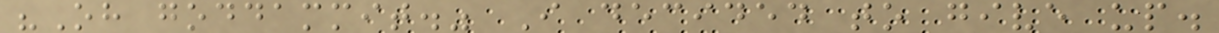"Oh goddammit." I decided to give up.
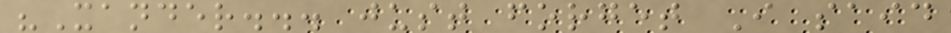"Xander... just forget I said
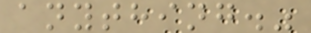anything."
